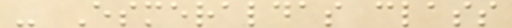- Esmeraldas class
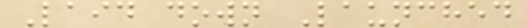Laid down Launched
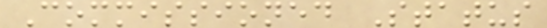Commissioned Status
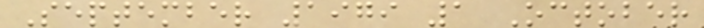September 1979 1 October
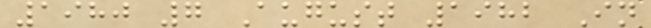1980 7 August 1982 In
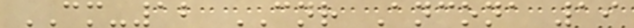CM-12 CNR Ancona 19
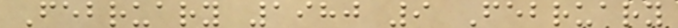February 1980 9 February
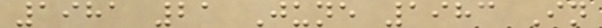1981 21 June 1983 In
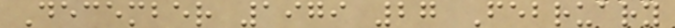December 1979 27 February
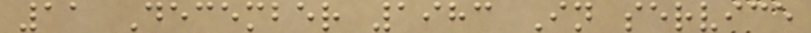11 December 1983 In service
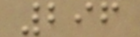296
